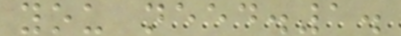you need.1.
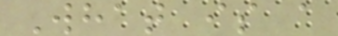What is a
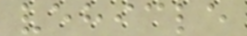vehicle
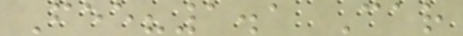Fee?1.1 Car
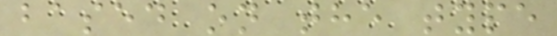based on the type
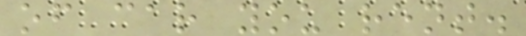of car you rent.
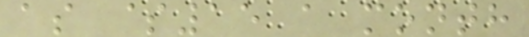as $15 a month
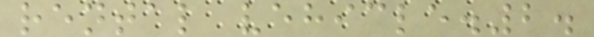rental vehicle.2.
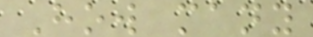How many
